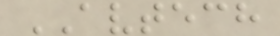AVTECH
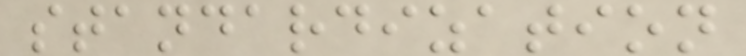standardization
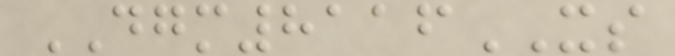DGM8116XS
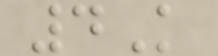4K
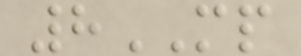8MP
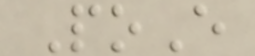PoE
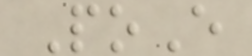PoE
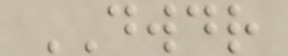DWDR
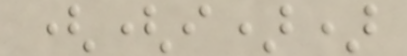((i))
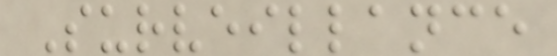Surveillance
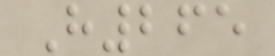H265
